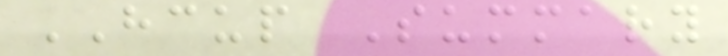HCUP Summary
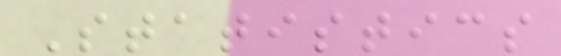Statistics
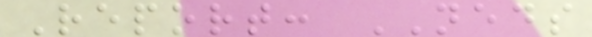Report: NEDS
